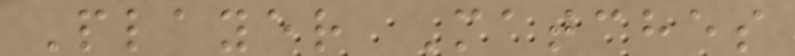Player Matches
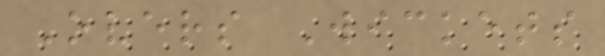Overs Wickets
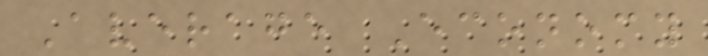Average Economy
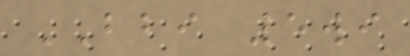BBI 5wi
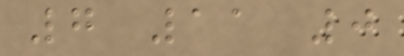7 11 0
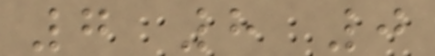7 8 0
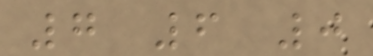7 6 0
